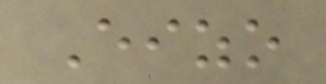Eizo
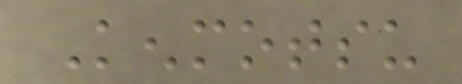Kenmotsu
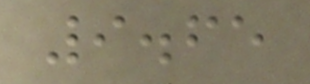9.65
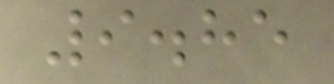9.85
